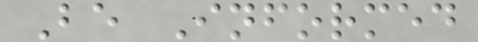Be Informed
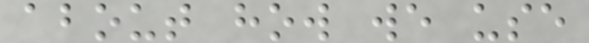about how we use
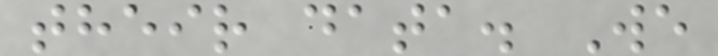their data. We
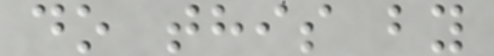do this by
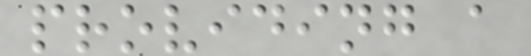providing a
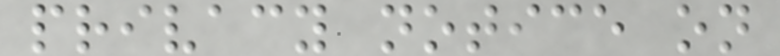privacy notice on
